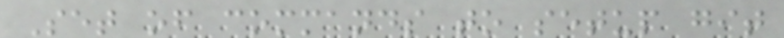Set of commands to setup git
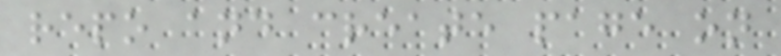repo and create page on
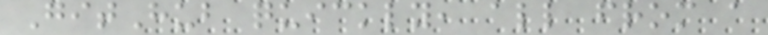GitHub quickly, all from a
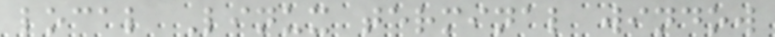local Linux terminal window
